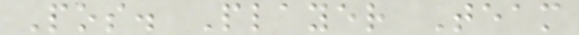Pos. Player Team
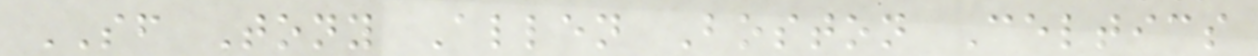SF Tony Allen Boston Celtics
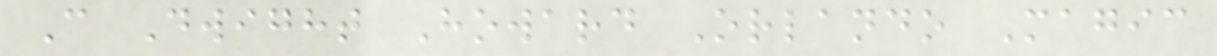C Dwight Howard Orlando Magic
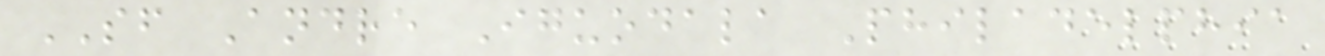SF Andre Iguodala Philadelphia
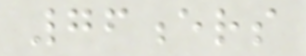76ers
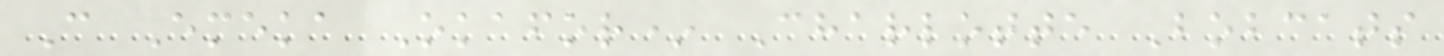C Emeka Okafor* Charlotte Bobcats
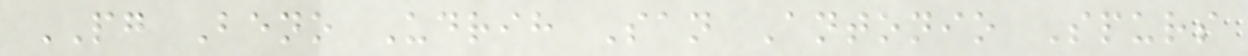PG Beno Udrih San Antonio Spurs
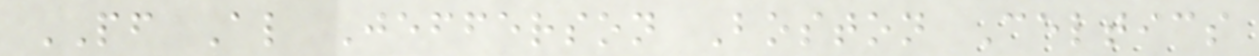PF Al Jefferson Boston Celtics
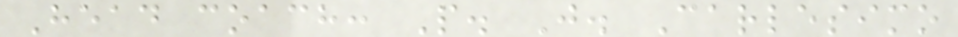Head coach: P. J. Carlesimo
